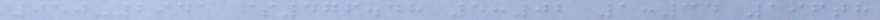950-2941 $476.48 5:02 1:34 196th
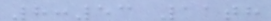8:53 11th
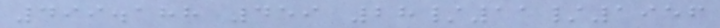499.188 459 28/11/1956
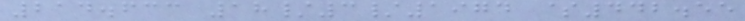214.633 18/3/1974 $442.55
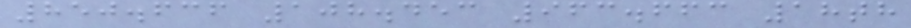850.636 108.453 963.663 18th
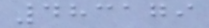483179
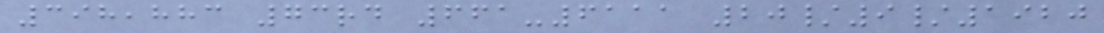398,883 73rd 661-6111 20/9/1920
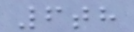6th
